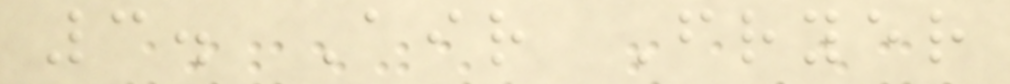3. Air Fryer
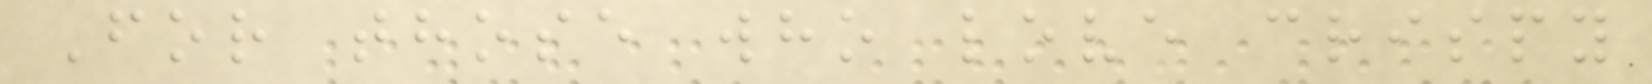For those who love crispy
